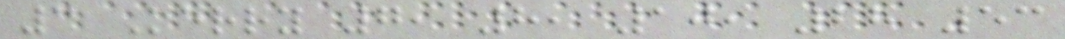3 Kerry 7, 8, 10, 28 53
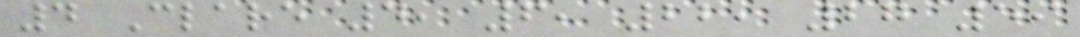4 Clare 4, 6, 22, 27 59
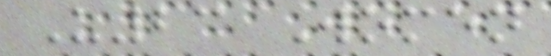U23 Women
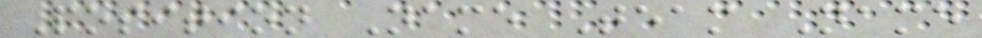Position Name Team Name
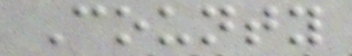County
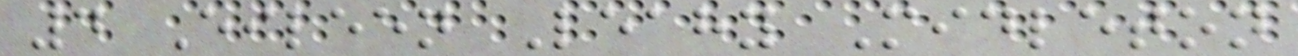4 Eileen Leahy Midleton
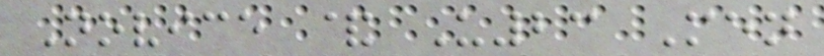Novice & U23 Men
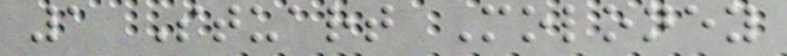1 Stuart Moloney
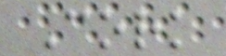Cork
